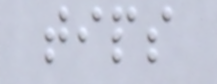tips
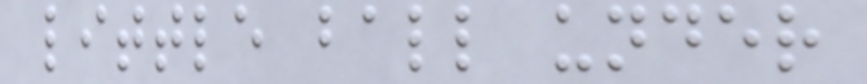little ball under
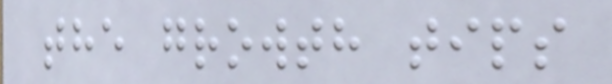the growth tips
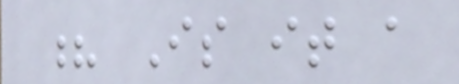? Is it a
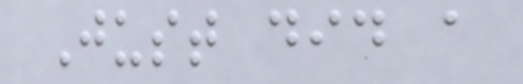Just did a
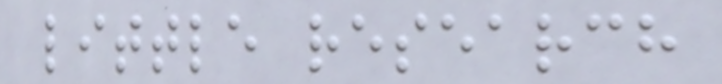little research
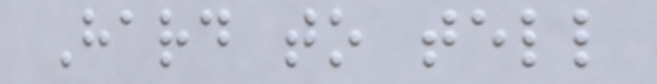Hard to tell
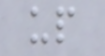up
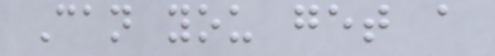Can you get a
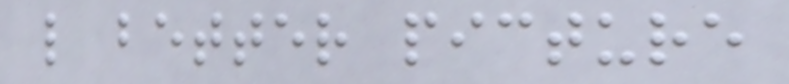l better picture
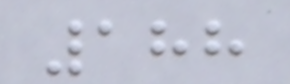188
